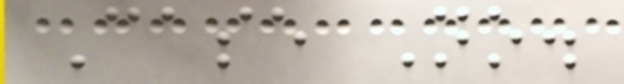Case No.
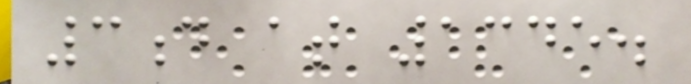3d at 1345.
